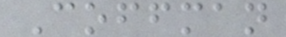Coffman
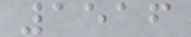1516
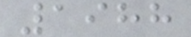1988
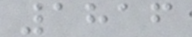1816
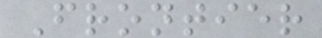Frontier
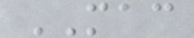MAC
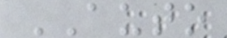AUTO
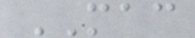MAC
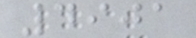4901
